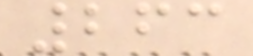263
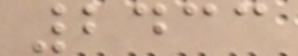2433
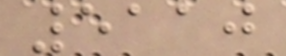5110
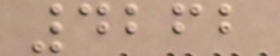4262
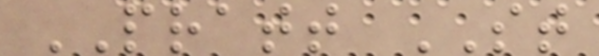PRATT ST
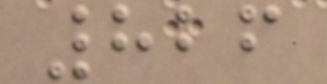826
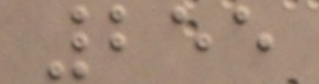255
